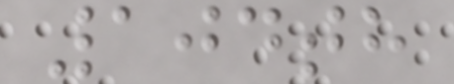104th
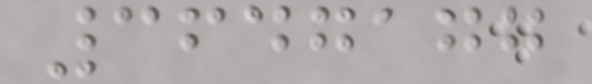3647177
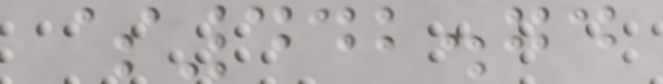$442.74
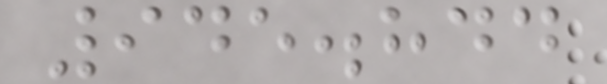945.844
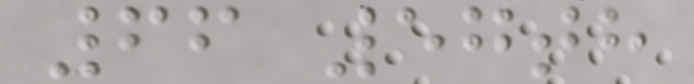66 57th
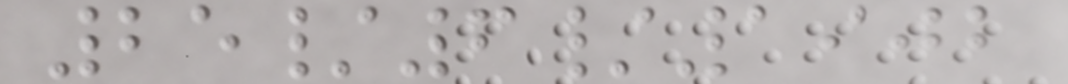25/6/1902
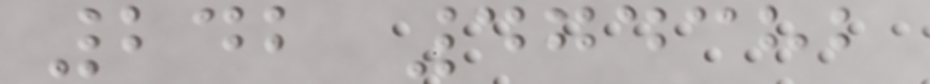242 474382
